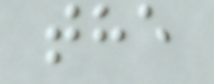the
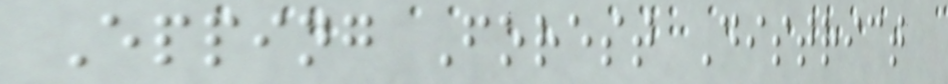Epping Forest District
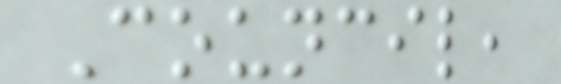Council,
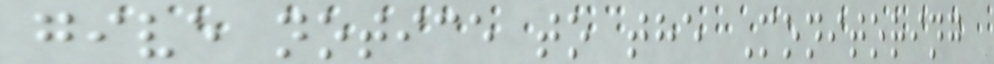give notice to the Monitoring
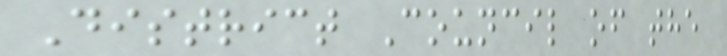District Council of the
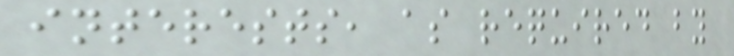interests, as required by
